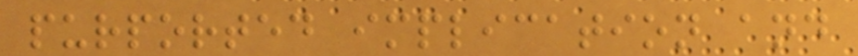purported implication and
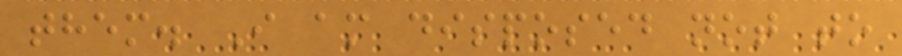them. I am disposed not to
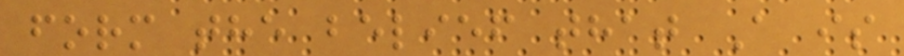form the belief that A is
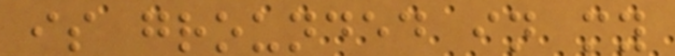is grounded in my
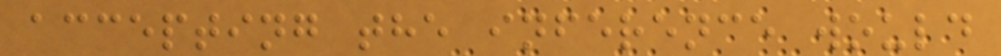accepting the inference would
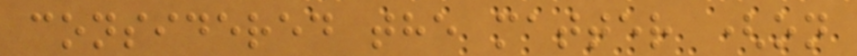considered the matter (on
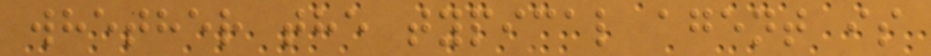whether the typical agent is
